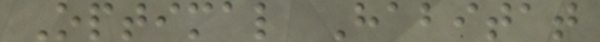Optimal Habitat
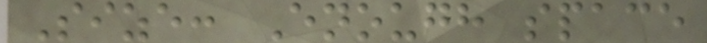Size: Enough space
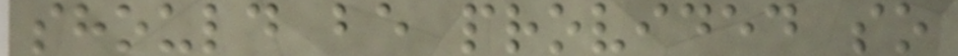should be provided so
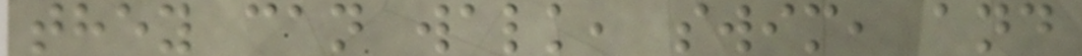they can walk, swim, and
